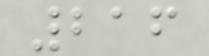216
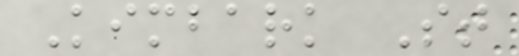Kimbark St
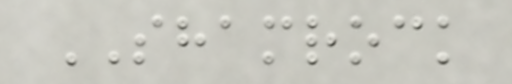SHAMROCK
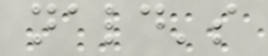nald's
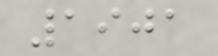1901
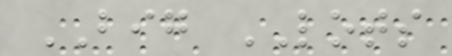BIG LOTS
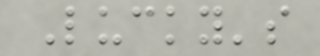Lucky's
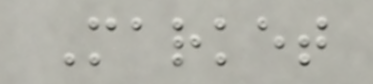Market
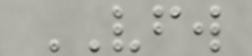VFW
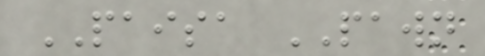PAISA PAWN
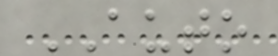AUTO
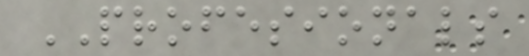PROFESIONALS
